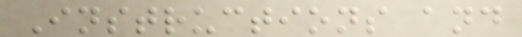Instructions and
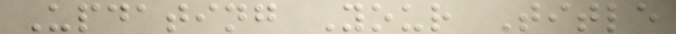Updating Your Title
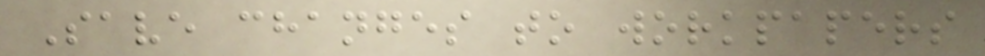Save changes to workpapers
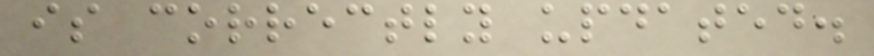is correctly updated.
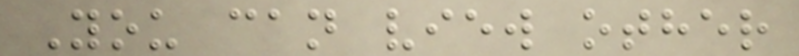You can view other
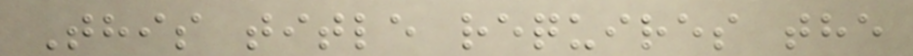This title requires the
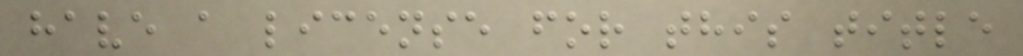have a license for this title
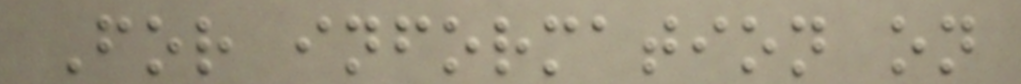For information on
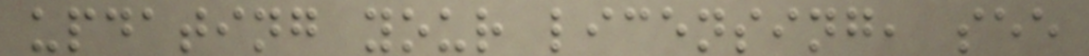updating your licensing, see
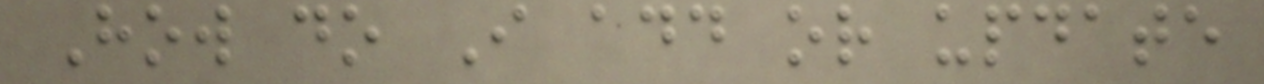How do I add or update
